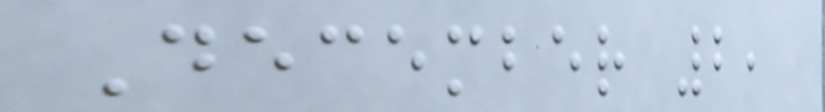December 2,
